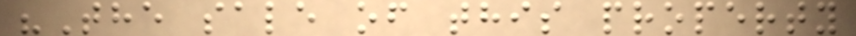"The sale of this property
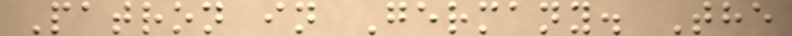Patron in Germany. The
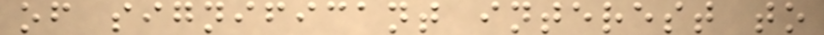of significant interest to
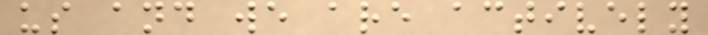us and we are actively
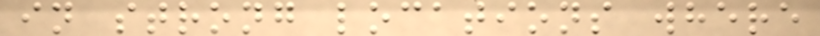in strong locations where
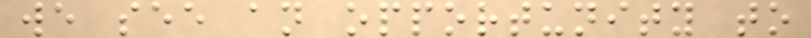we see an opportunity to
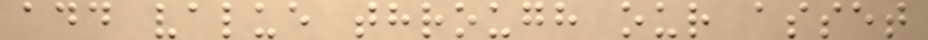add value through our asset
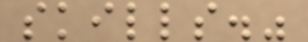skills."
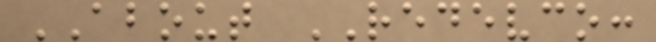ABOUT REDEVCO:
